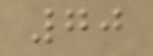70
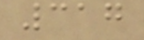317
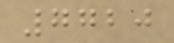7720
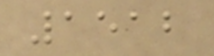1512
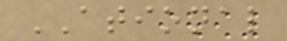ATIONAL
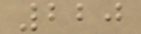220
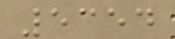5354
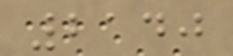2140
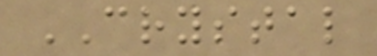CRYSTAL
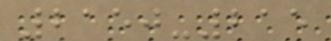2150-215
